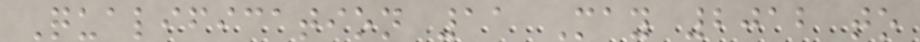Qualification 11 May 2012 to
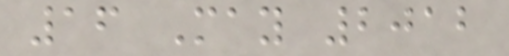16 May 2012
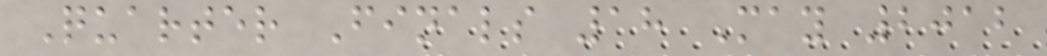Quarter Finals 18 May 2012
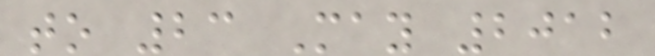to 23 May 2012
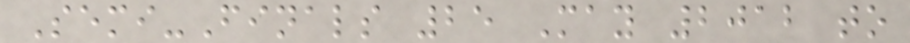Semi-Finals 25 May 2012 to
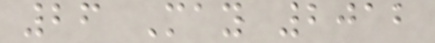26 May 2012
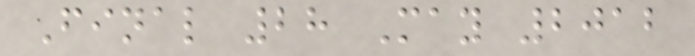Final 28 May 2012
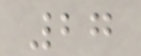27
